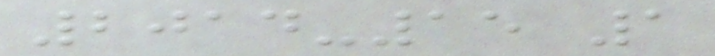2014-15 1
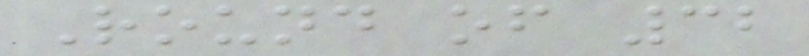Round of 32
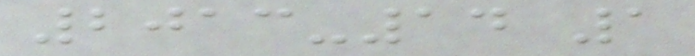2013-14 1
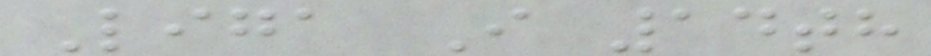Liga I 14th
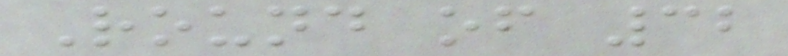Round of 32
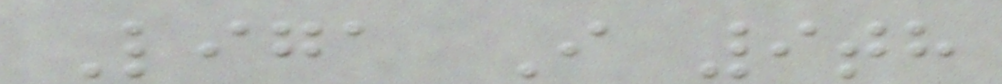Liga I 9th
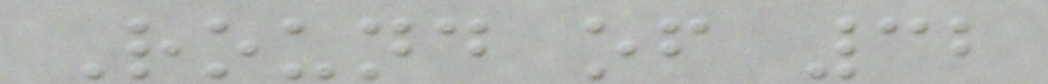Round of 32
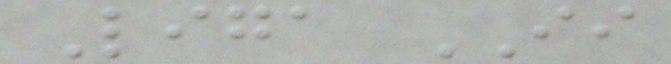Liga II
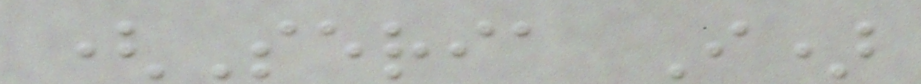(Seria I)
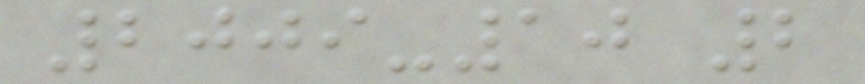2009-10 2
